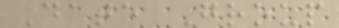Date Group
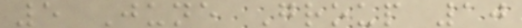5 June Group 10
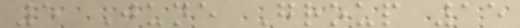5 June Group 15
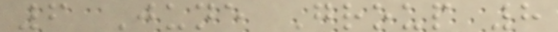6 June Group 8
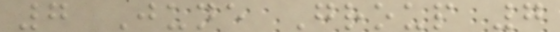7 June Group 7
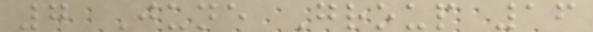7 June Group 16
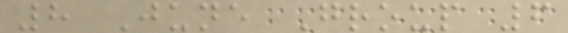8 June Group 6
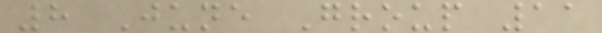8 June Group 11
